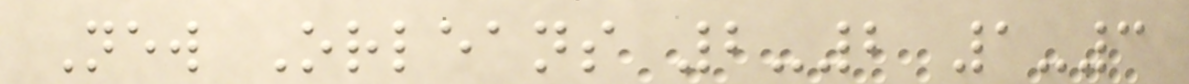New Orleans 2-2 1-3
